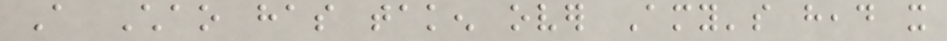A Chao has taken over Amy's head it
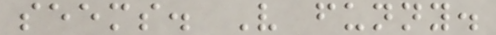seems. Very funny.
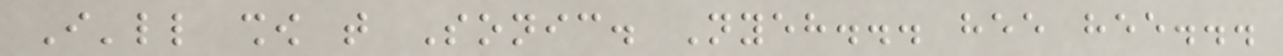I'll show that Sonic. Nyeh... hee hee...
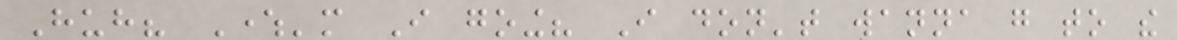Huh? Where'm I going? I don't wanna go to the
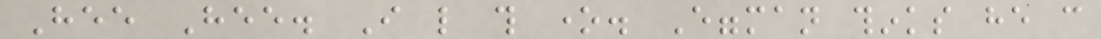Hee Hee. I like this one. Eggman thinks he can
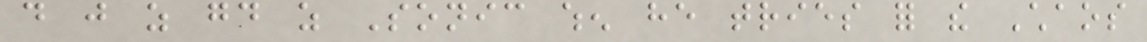do just as good as Sonic when he tries for the Chaos
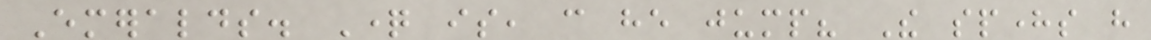Emeralds. Question is, can he jump? The spheres have
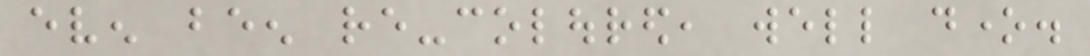even been re-coloured, well done.
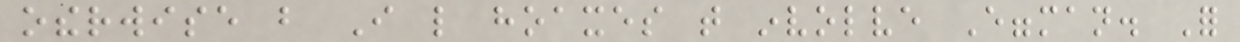otherwise but I like hoaxes that involve Eggman. For
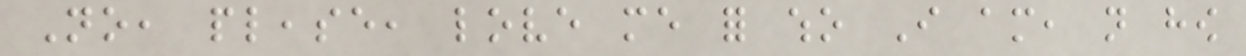No, please, love me for who I am, not how
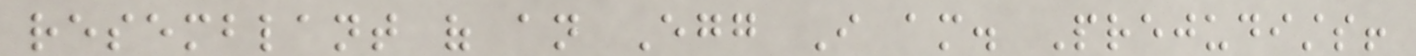resemblant of an Egg I am. Prejudists!
